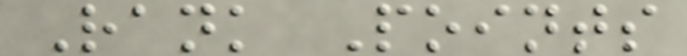Rank Points
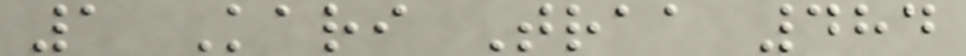1 Kari Traa 484
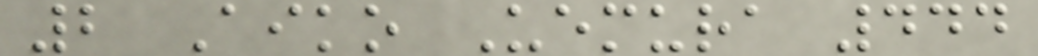2 Aiko Uemura 444
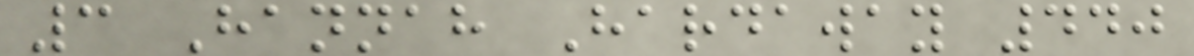3 Hannah Hardaway 440
